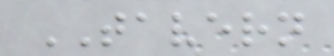TAVERN
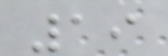19
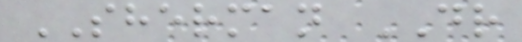SHERMAN DR
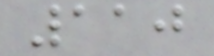110
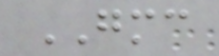GMC
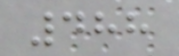488
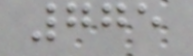775
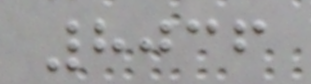8036
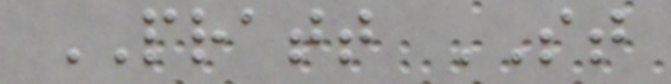PRATT ST
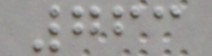763
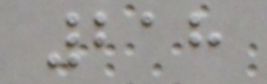218
